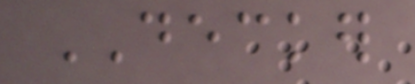DECKER
